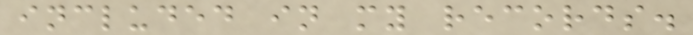included in my records.
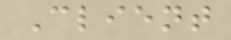Client
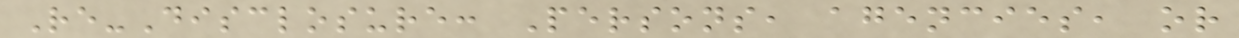Re-Disclosure: Persons, agencies, or
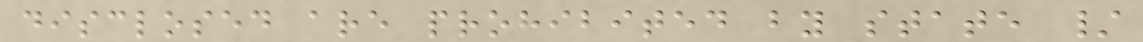disclosed are prohibited by state /
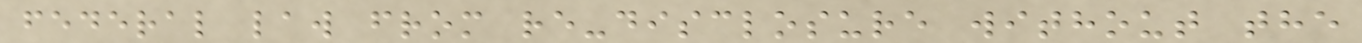federal law from re-disclosure without the
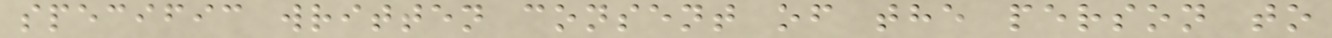specific written consent of the person to
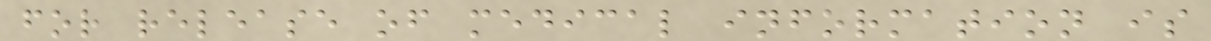for release of medical information is
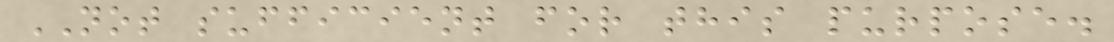NOT sufficient for this purpose.
